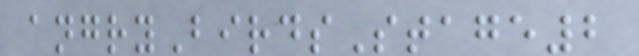angryBirdsStage2
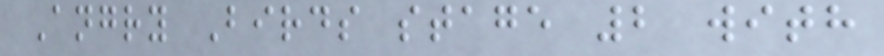Angry Birds stage 2 with
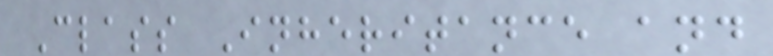Class Inheritance and
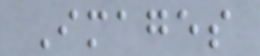Images
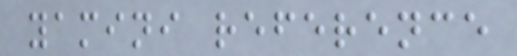yamini reference
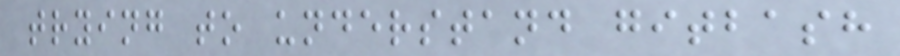trying to understand gitbash
